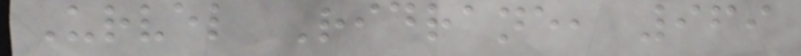Urvel Ridrane, 969
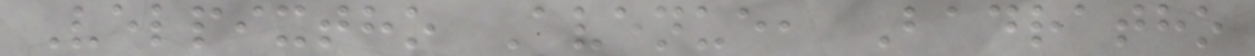Velpixtho Avenue, Badratho
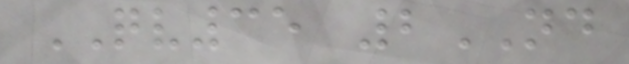QV35 2ND
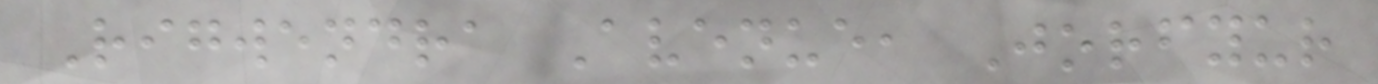Rigwendra Avenue, Jorfyur
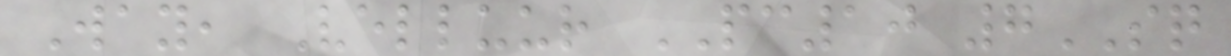Way, Velluur PC10 7SQ
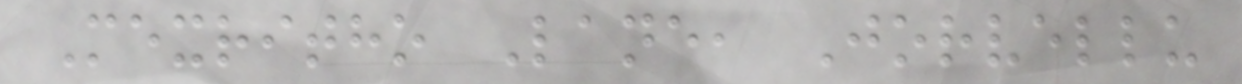Mexritho Lane, Jorvellu
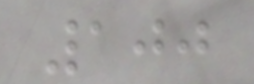100
